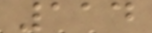114
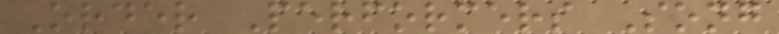Order Performers Song
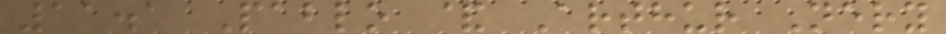11.1 Pablo & Arthur Nery
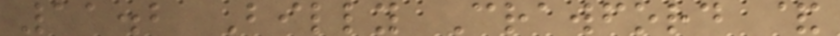11.2 Billy Crawford &
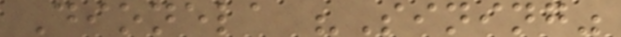Dionela "Sining"
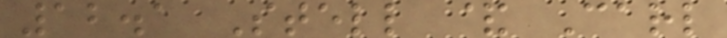12.1 Stell & Carl
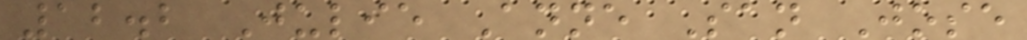12.2 Julie Anne San Jose
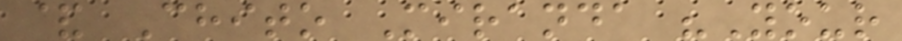& Chito Miranda "Your
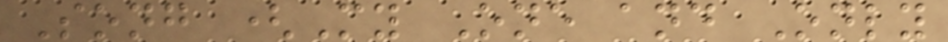Song (My One and Only
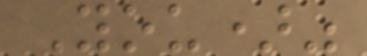You)"
